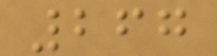267
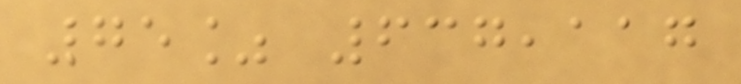75% 637,117
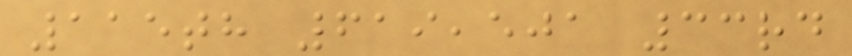115th 619,501 33rd
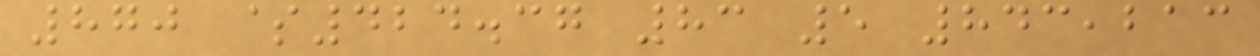870 $424.37 83 5 843,213
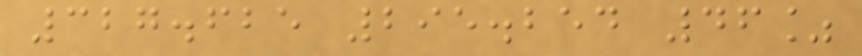327.625 295.254 46%
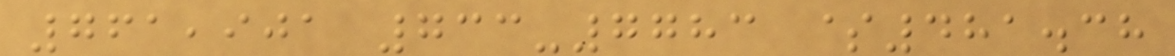761,901 733-7783 $481.38
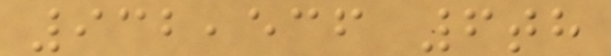932,536 6th
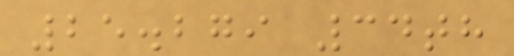25.279 34th
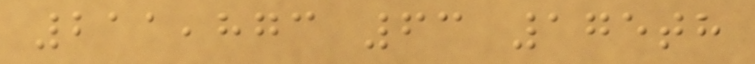211,873 63 175th
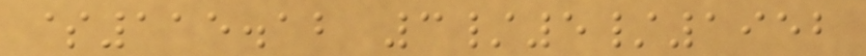$115.12 3/5/1952
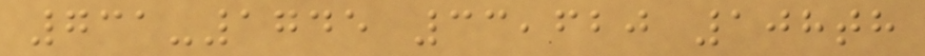731-1745 33,620 108th
